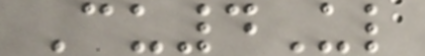Cu4Ul
